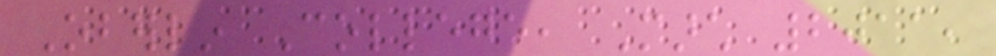Oberlin College, March 2011,
